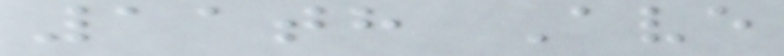11th Ave
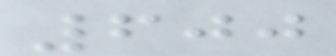600
